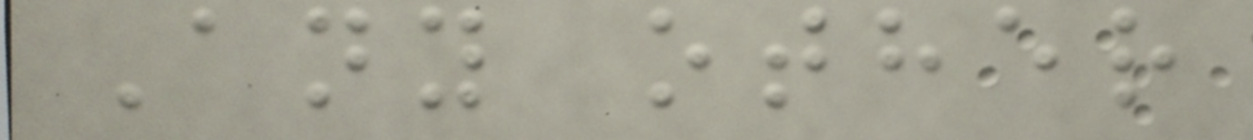Any other
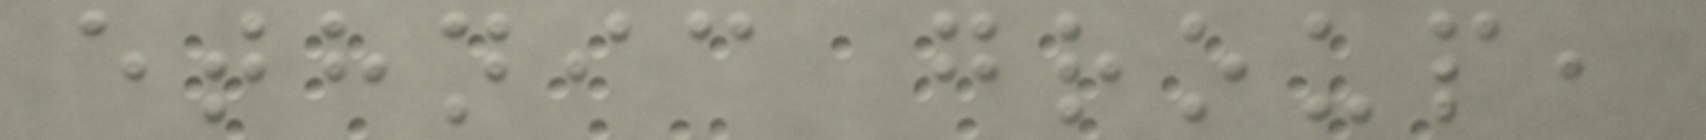ethnic group,
